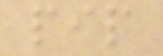pip
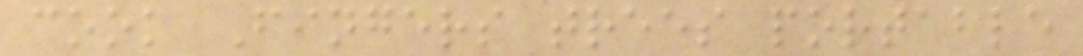cook Fingers trees portable
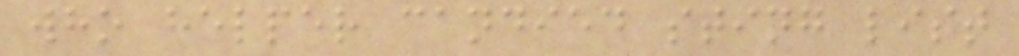who helper candied sting list
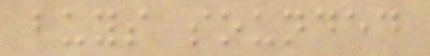buys sounded
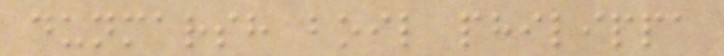dunmarsh boil philippa
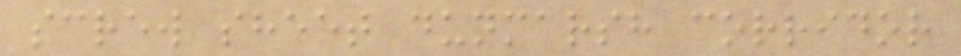screw sheet dunmarsh corridor
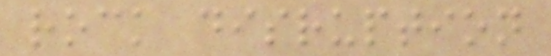rock disruption
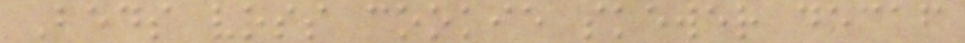Beds voss cookie skewer decaf
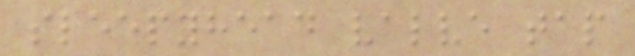sleepyhead valve tap
